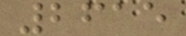2615
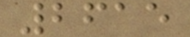2615
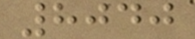8040
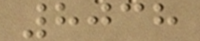8038
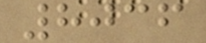8036
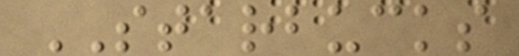STARBUCKS
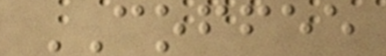COFFEE
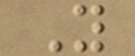Y
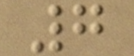7
